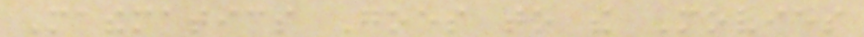Mathematics Goes to the Movies
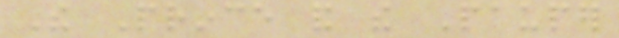The Prince and the Pauper
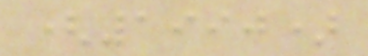(1990)
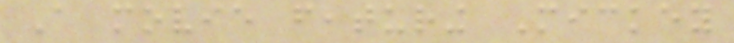A movie featuring Mickey
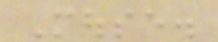Mouse.
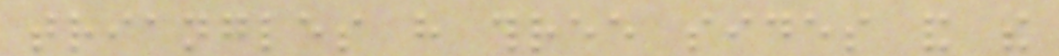triangles have three sides and the
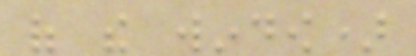of the window)
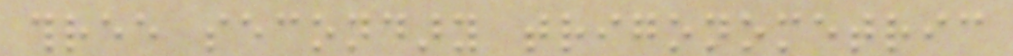three secondary trigonometric
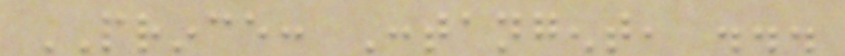PRINCE: Contangent, ...
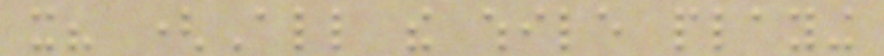it? (All the while playing
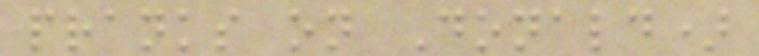pranks on Donald)
